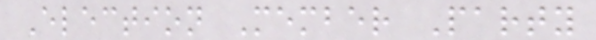Election Member Party
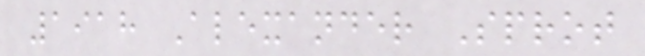1918 Alexander Sprot
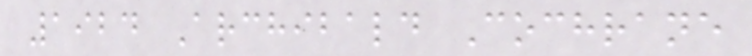1924 Archibald Cochrane
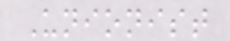Unionist
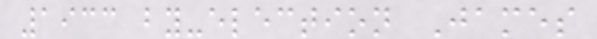1933 by-election James
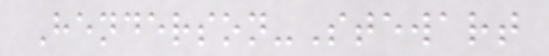Henderson-Stewart
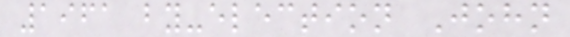1961 by-election John
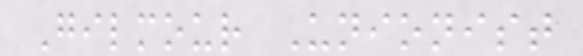Gilmour Unionist
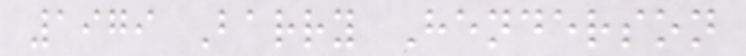1979 Barry Henderson
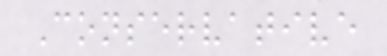Conservative
